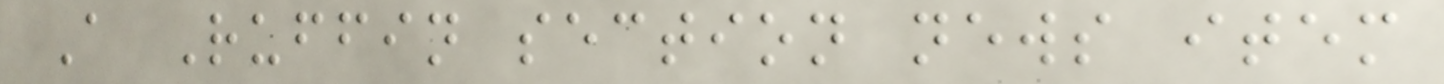A Ruffin section news item
